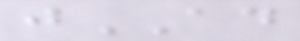jAD
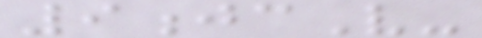9jcV-
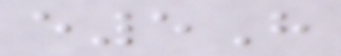e5H
